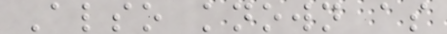Also known as
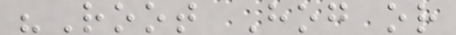"Root Hog or
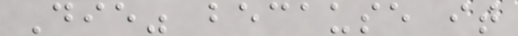Die" because it
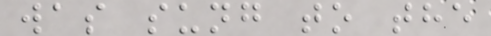was sung to the
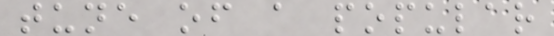tune of a popular
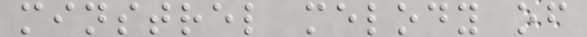minstrel melody of
